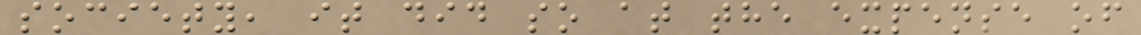society, it did so at the expense of
